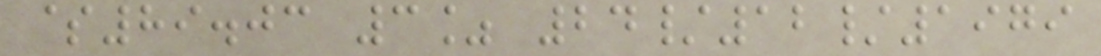$89.03 3% 24/12/1979
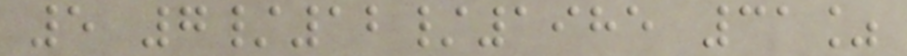5 7/12/1985 31%
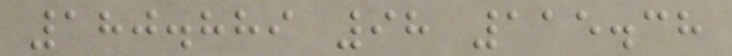180.889 98 115.38
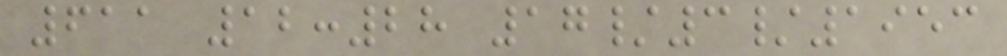611 12:28 17/3/1953
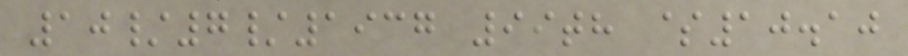10/7/1937 99th $10.10
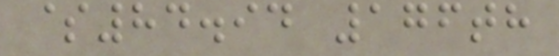$84.94 176th
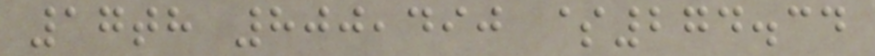17th 800,490 $274.34
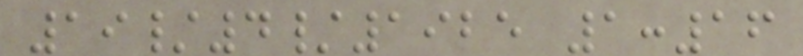19/4/1925 1:16
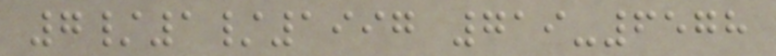7/1/1997 719-6578
